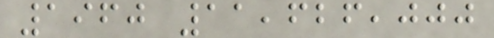1960 11,626,000
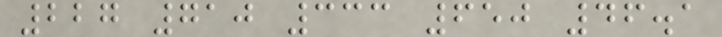227 710 333 650 46.1
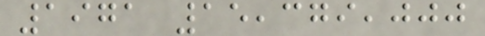1971 15,379,000
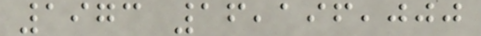1973 16,196,000
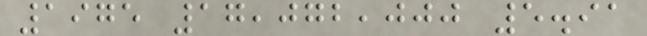1975 17,072,000 5.91
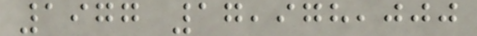1977 17,978,000
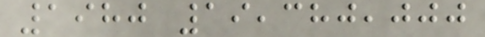1980 19,380,000
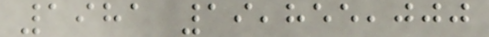1981 19,855,000
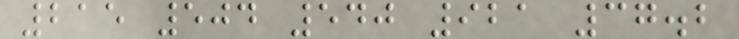215 504 540 921 37.2
